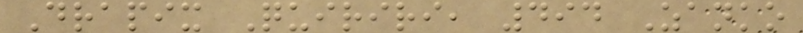Drapix Quiriri, 494 Zanko
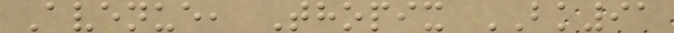Avenue, Thopix BK91
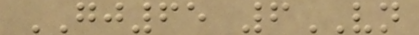GJ65 6VN
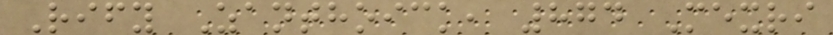Rify Zanthoick, 874 Mexri
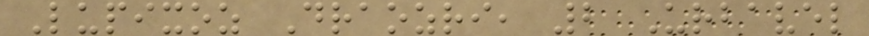Lupixoz Draozri, 2 Urbavel
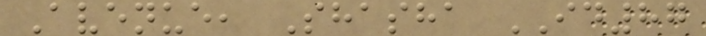Avenue, Shasha ID87
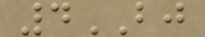4BJ
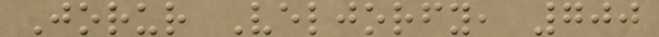Jorur Veljorfy, 700
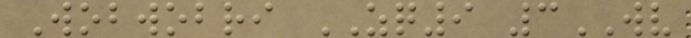Wobwobri ZQ9 3WV
